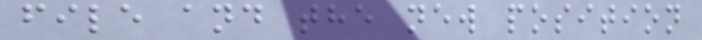file and the new position
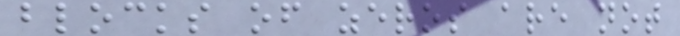blocks of zeros are not
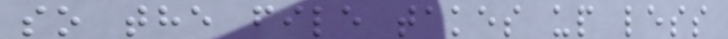so the file takes up less
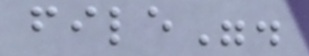file".
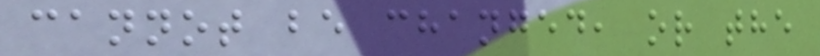cannot be changed, or the
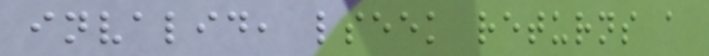invalid, lseek returns a
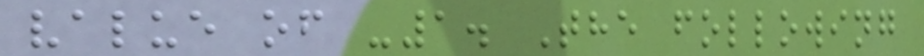value of -1. The following
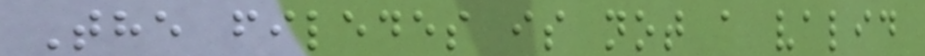The filedes is not a valid
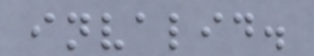invalid.
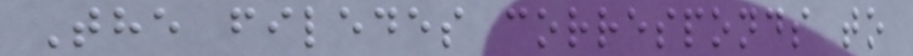The filedes corresponds to
